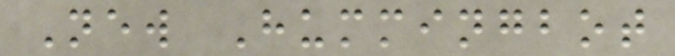New Hummingbot
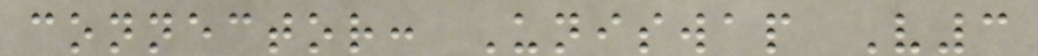connector: Uniswap V3
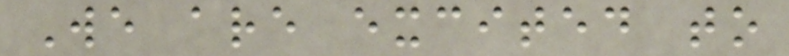We are excited to
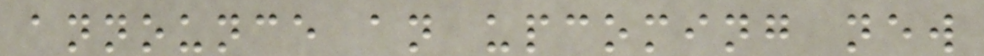announce an upcoming new
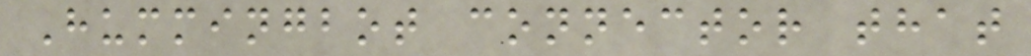Hummingbot connector that
